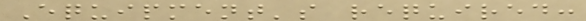Equipment's required:
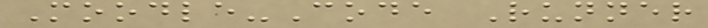Moodle-Code Runner
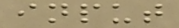input
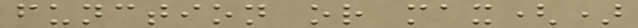function or max()
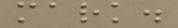mark.
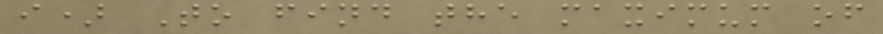i) To find the maximum of
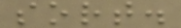sort.
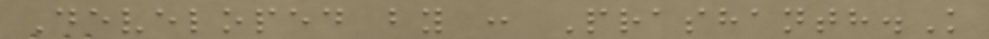Developed by : Prashanth.K
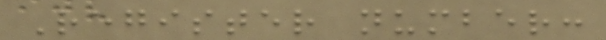Register number:
